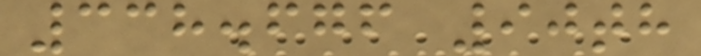338.676 90th
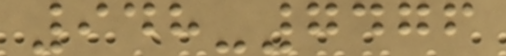948-7476
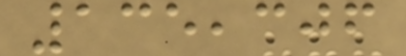135,306
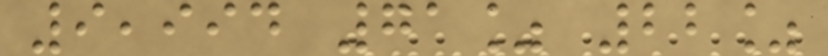9,994 71% 22%
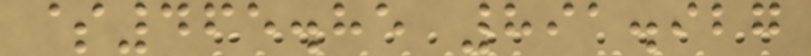$465.85 891.927
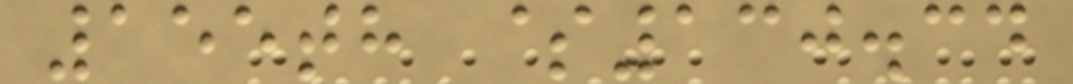155th $130.34
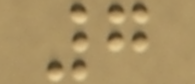7
